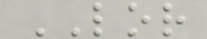LOR
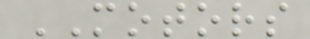MOTORS
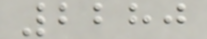2280
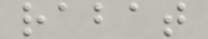rabat
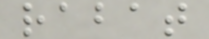rabat
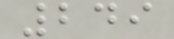249
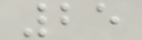25
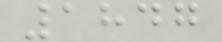1847
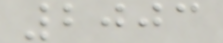2003
